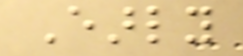Early
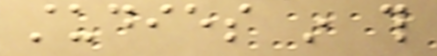studies in this
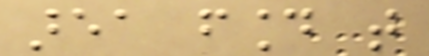area found that
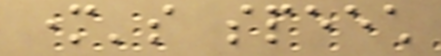mother's speech
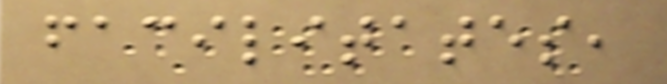facilitates,
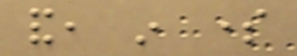and, in some
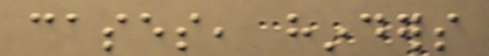cases, hinders
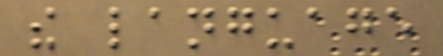the language
